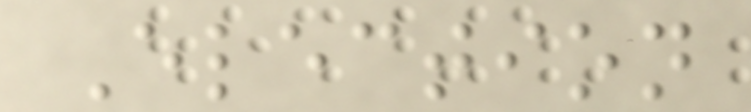Election
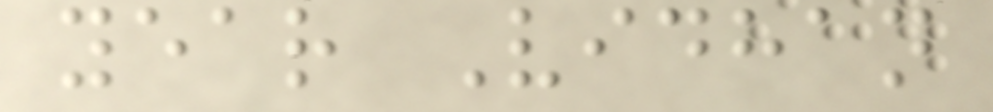year Vidhan
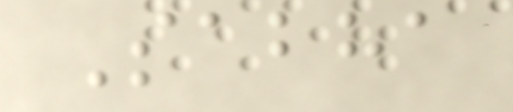Sabha
